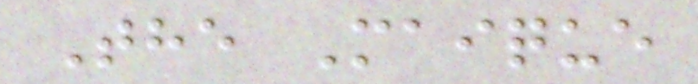The Maique
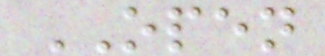OPEN
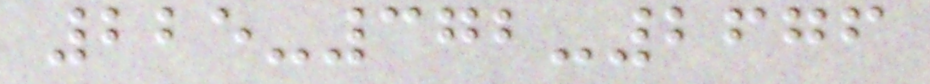225-372-2676
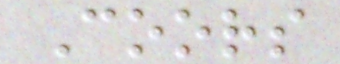Coors
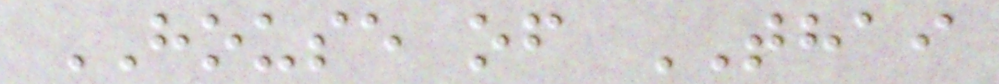HOUSE of THAI
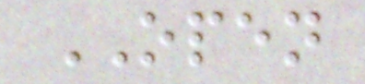OPEN
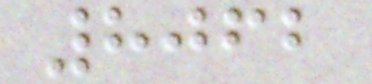8062
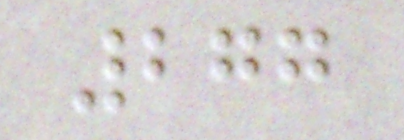277
